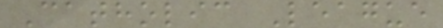Catholic League
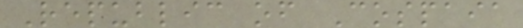Republic of Cospaia
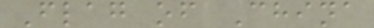Flag of China
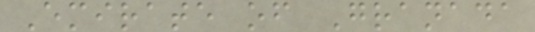Emirate of Granada
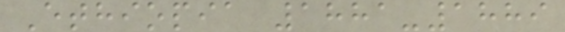Ethiopia 1881-1889
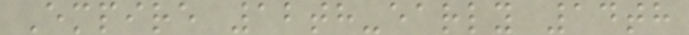Empire 12th-early 14th
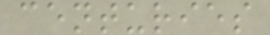centuries
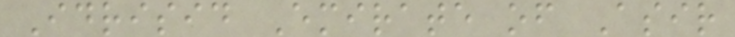Idrisid Emirate of Asir
